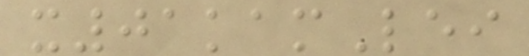x01kamLei
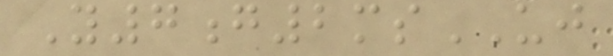Y7g2msUJ
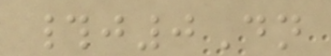#j0Dn
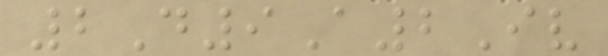2D9A2Iv
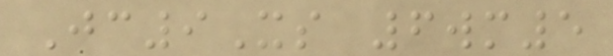Jc9Xs 6wm5
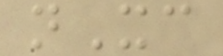nXc
